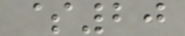$20
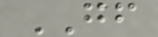GF
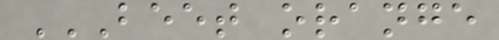BEET ORANGE
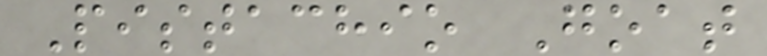Pistachio Goat
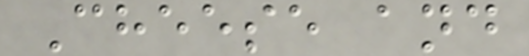Cheese and
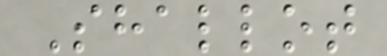Shallot
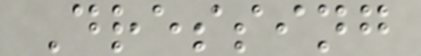Dressing
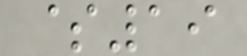$19
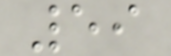59
